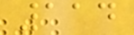114
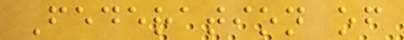Federation of
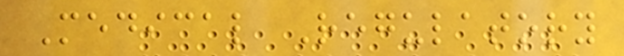Medical Regulatory
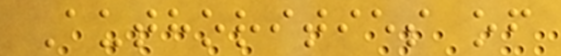Authorities of
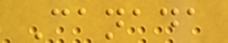Canada
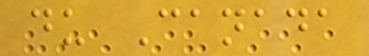du Canada
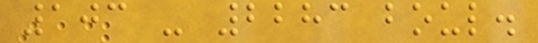103 - 2283 boul.
